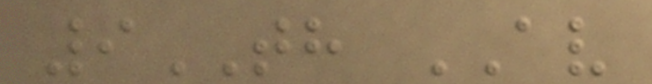9TH AV
